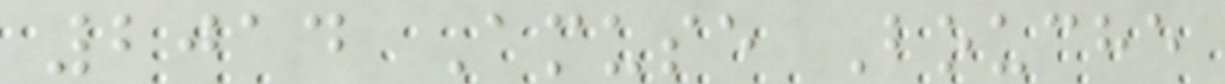2014 Amuse Bouche
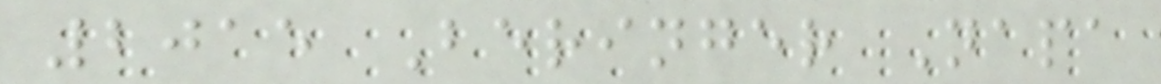2015 Beringer Napa
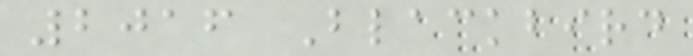2016 Blackbird
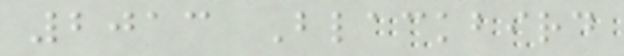2013 Blackbird
